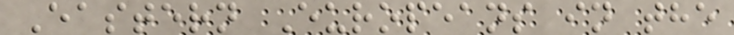Eastern Europeans in the
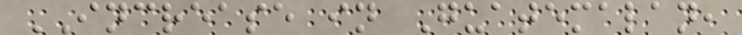INCREASE in Guatemalan,
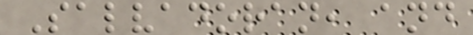Salvadoran, and
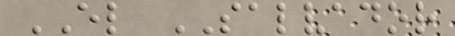EL SALVADOR
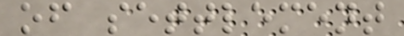of settlement
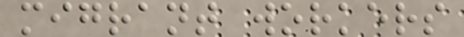migrant workers
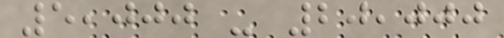5,000 - 20,000
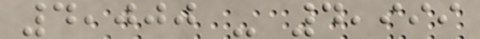4,000 - 4,999
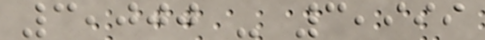3,000 - 3,999
